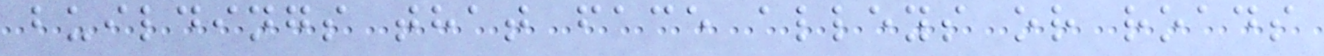buildings that face alleys or roads
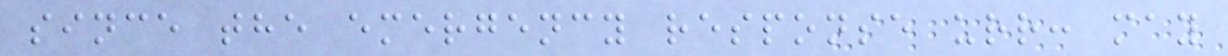since the emergency response urr: may
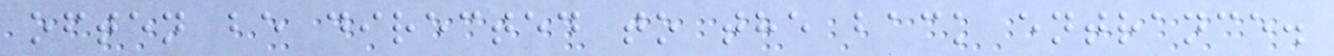often be directed to the back entrance.
